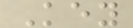Key
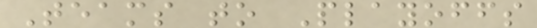Teams to Playoffs
